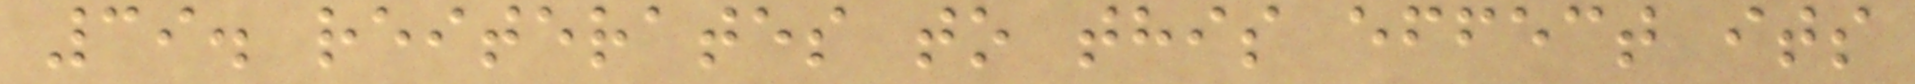39. reiterates to this effect its
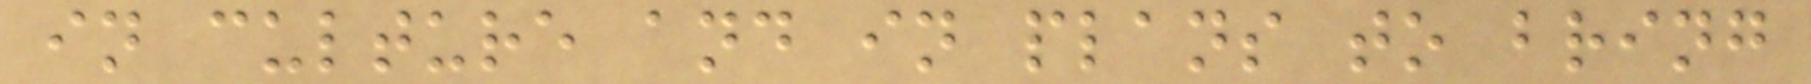in culture and in plans to bring
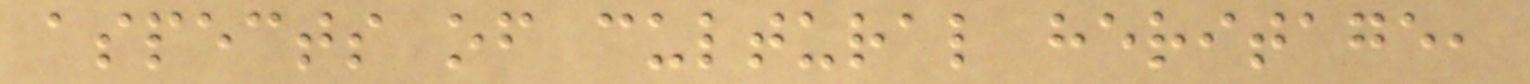aspects of cultural heritage,
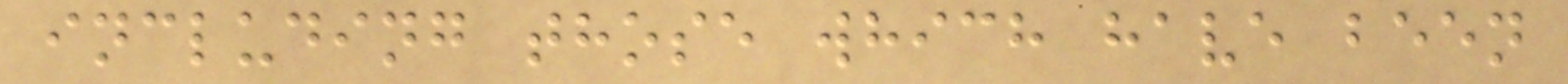including those which have been
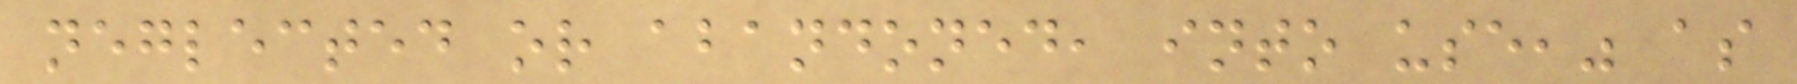neglected or abandoned, into use," as
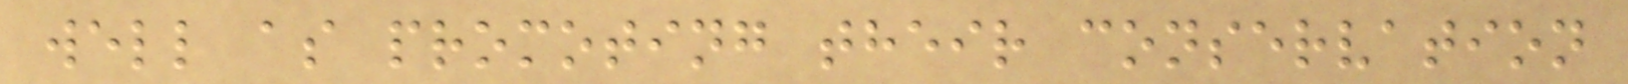well as promoting their conservation
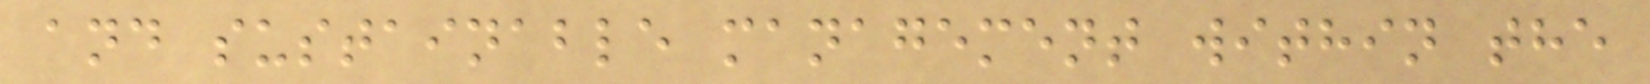and sustainable management within the
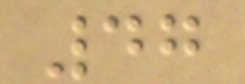47
